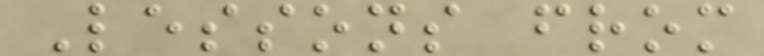Lessons from
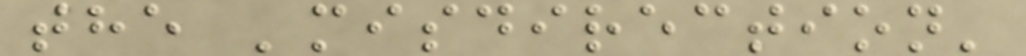the 'misdirection'
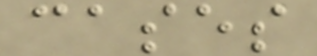cases
